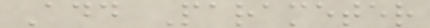Add Parameter
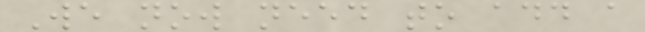We now need to add a
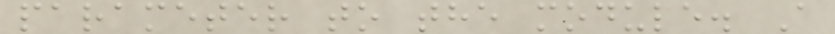parameter to the module. A
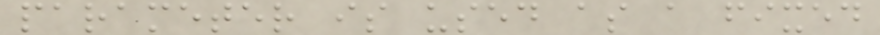parameter is used as a fixed
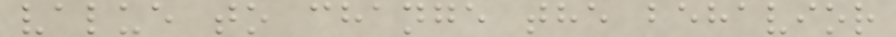value to change the behavior
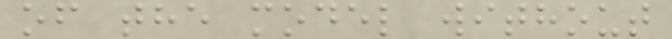of the model without
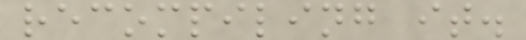recompiling it.
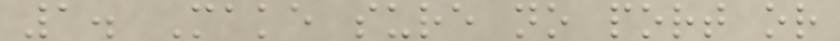1. Make sure no port or
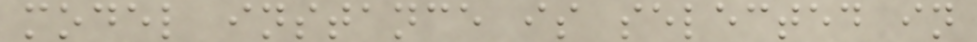model instance is selected in
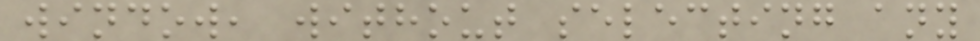window, without selecting any
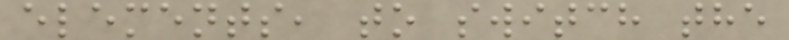elements, to switch the
